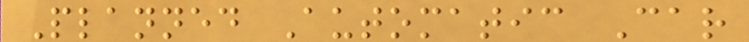Planned Automatic Car
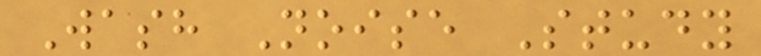Wash Noise Study
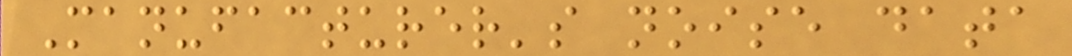Manufacturer's noise data
